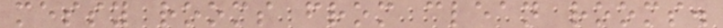messy rooms from clean rooms.
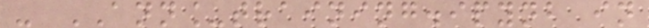- ANN_training.ipynb in
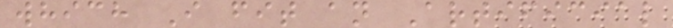which I fit an Artificial
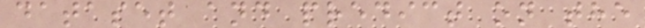dataset and predict on the
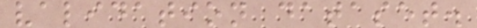validation dataset.
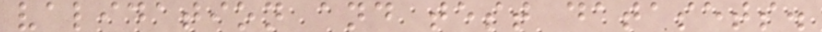validation and test datasets.
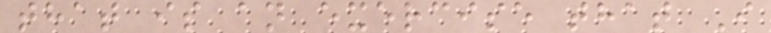that is an exercise that I
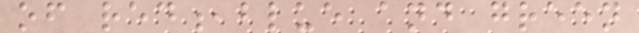of red,blue and green
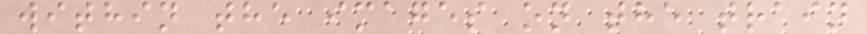within the images on the train
